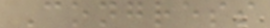Congress
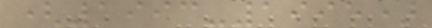(1993-1995)
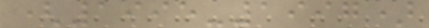(1995-1997)
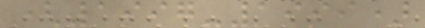(1997-1999)
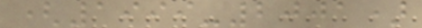(1999-2001)
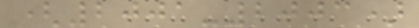(2001-2003)
